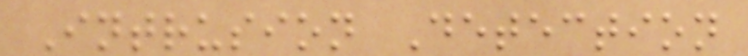Intrusion Detection
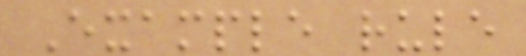Example rule
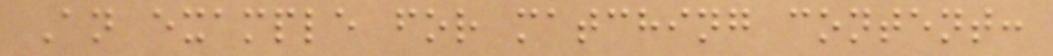An example for matching content:
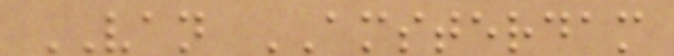VAN AMSTERDAM
